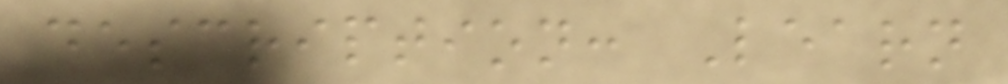description: Learn
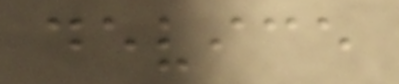device
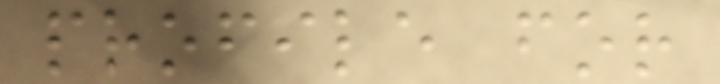profile for
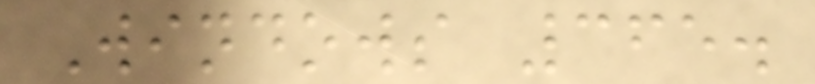Windows 365.
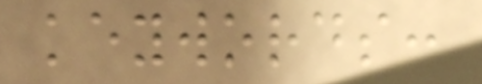keywords:
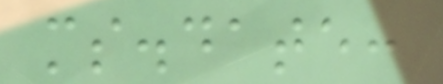ms.date:
